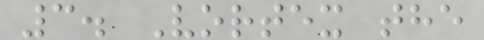3. Vortex the
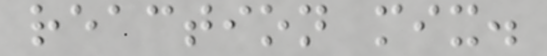reaction mix.
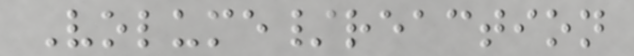Volume/reaction
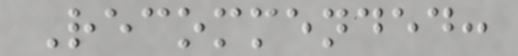Recommended:
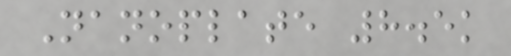Nanoplate 8.5k
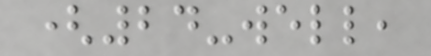(24-well,
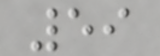59
